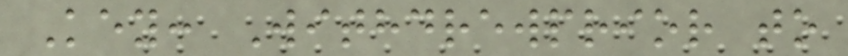Key: Withdrewprior to
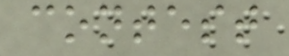contest
